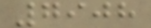7908
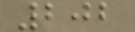202
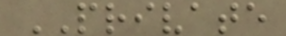PRIVATE
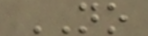NO
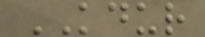KDUR
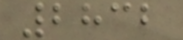2832
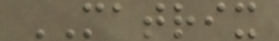MATRIX
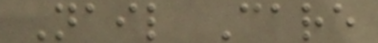Nail Care
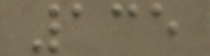135
